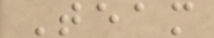Team
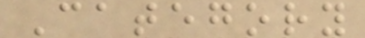Category
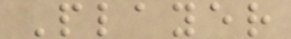Player
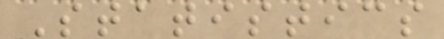Statistics
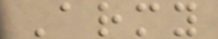Army
